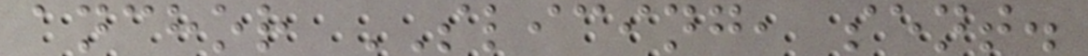anchor SLICING, sent.
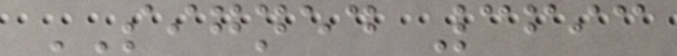SIGNED 3693
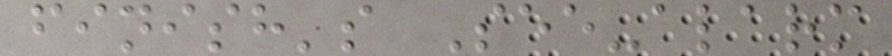finish's See-alarm
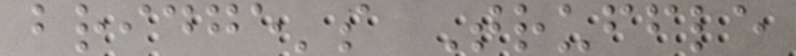bridge's Truffle
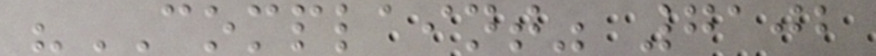"COMPLAINT" 7102
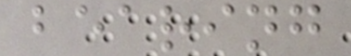bearing
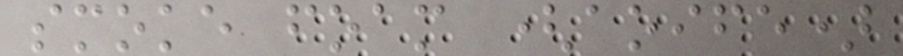smoke foam (aoife)
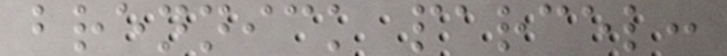brennick parcel:
